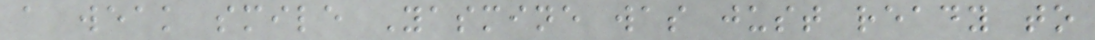a weak smile Yasmine was just ready to
